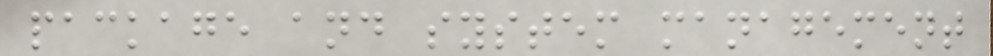package and system management
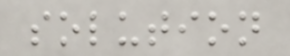solution
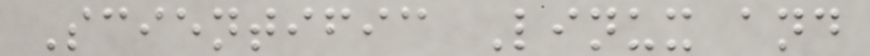Scientific Linux and
